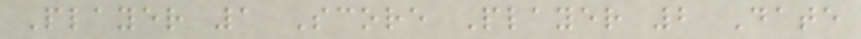Player 1 Score Player 2 Date
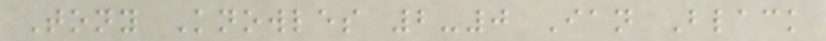Tony Knowles 2-0 Ian Black
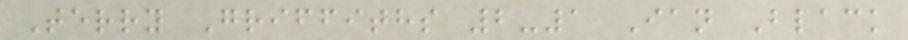Terry Griffiths 2-1 Ian Black
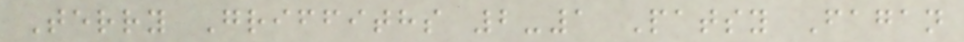Terry Griffiths 2-1 Patsy Fagan
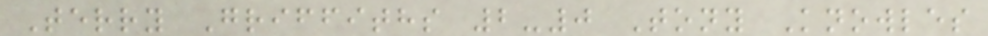Terry Griffiths 2-0 Tony Knowles
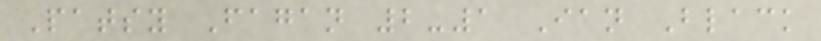Patsy Fagan 2-1 Ian Black
